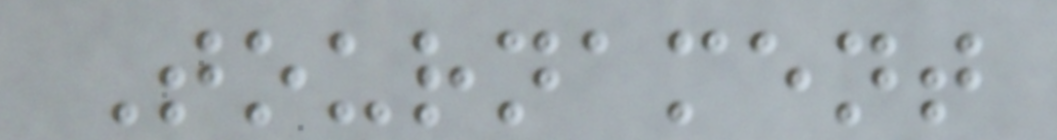Tournament
